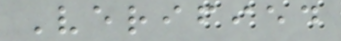Verified
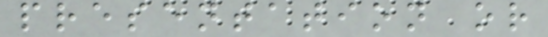presentation or
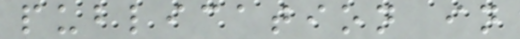publication in
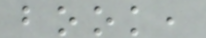book,
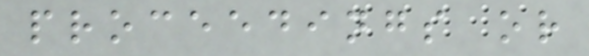proceedings or
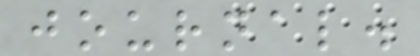journal.
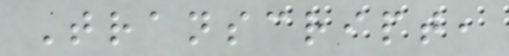Transcript,
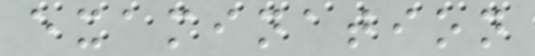examination
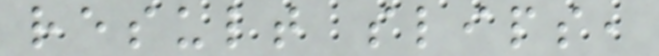result slips,
